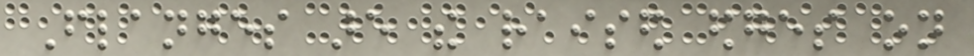Flanges are the raised edges on
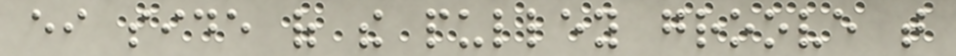either side of the pulley groove that
